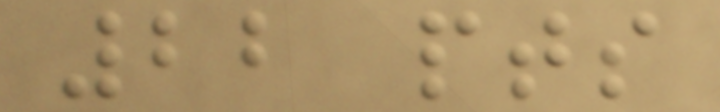22 pts
